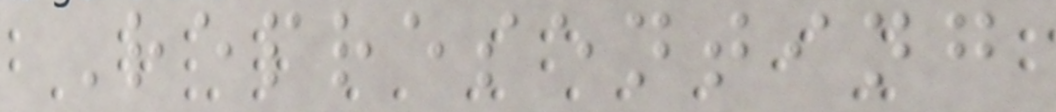Representing
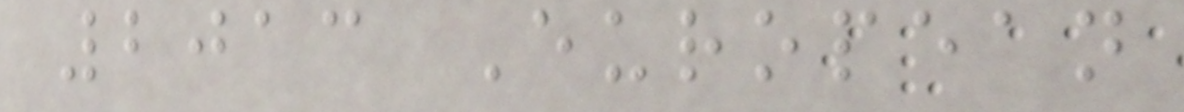2013 European
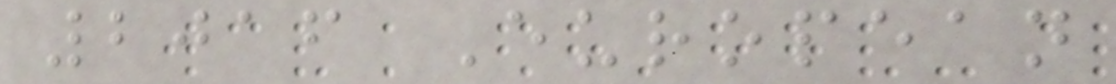2016 European
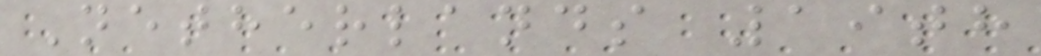Netherlands 19th
